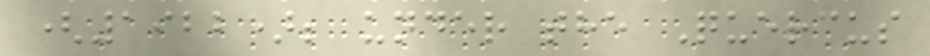(1922); under the Quercus
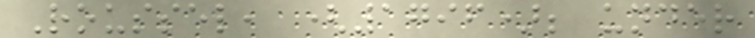Roussel, (1796); under
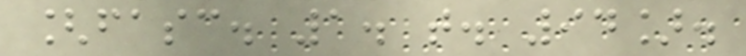[fasc. 1. t. 94].
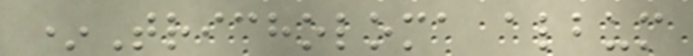*Tricholoma album
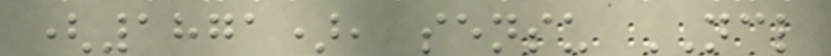(1871), sensu NCL
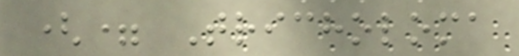(= Tricholoma
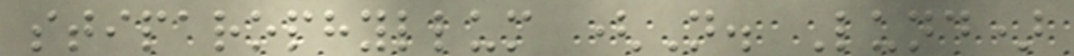stiparophyllum (N. Lund)
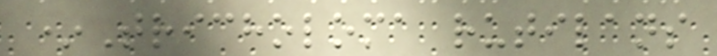*Tricholoma rutilans
